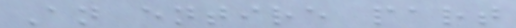An entire part
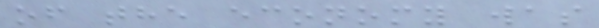of the economy was
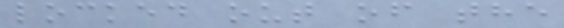locked out of the
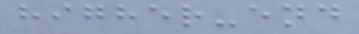higher-end
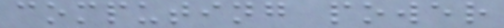computing power
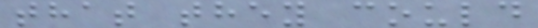that they could
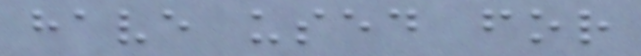have used for
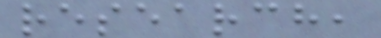research,
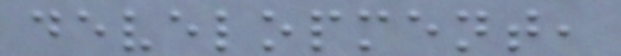development,
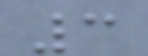3
